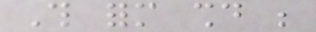This form should be
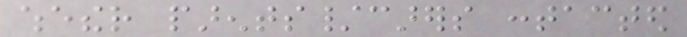whether parents/carers contacted
